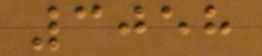3058
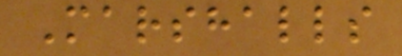Marshalls
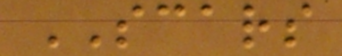SCARS
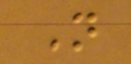N
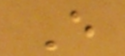E
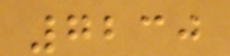7230
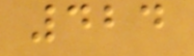424
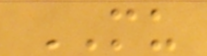MU
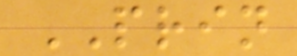PRIN
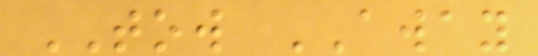TOW AWAY
